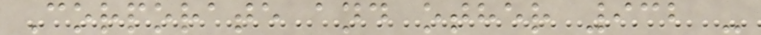Corporate and other 932 -
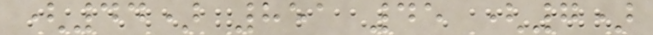(44) 851 45 (7)
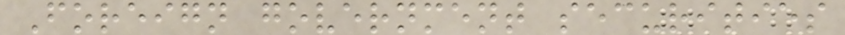Foreign government securities
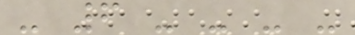- 6 - - - -
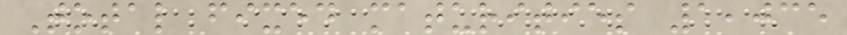Total fixed maturities 1,035
